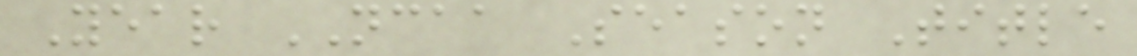Year NCAA Season Title
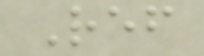Ref
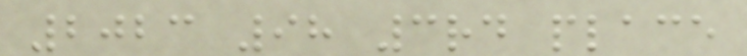2023 98 3rd place
